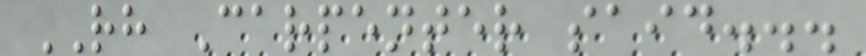RH Carpenter said...
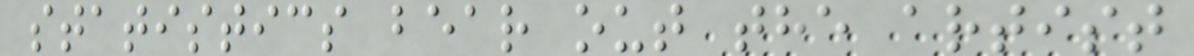statistics bear out the artist
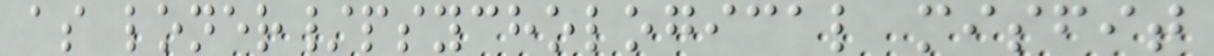as loner/psychological misfit
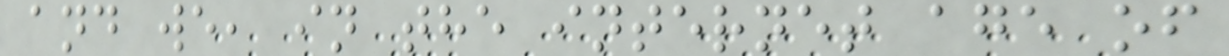and we, in the internet age of
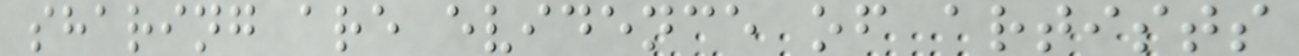sharing are evidence of artists
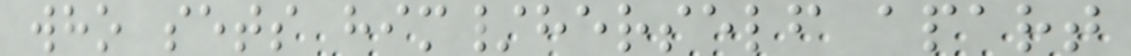who sets him/herself apart
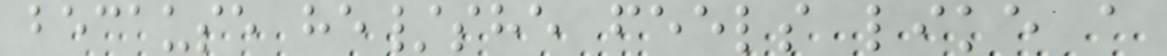because he/she feels like a
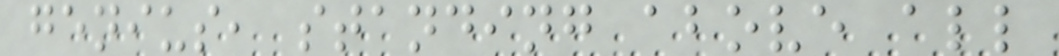genius, standing above all
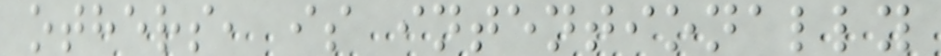others, is intentionally
